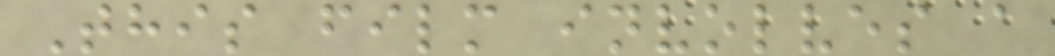This film involves a
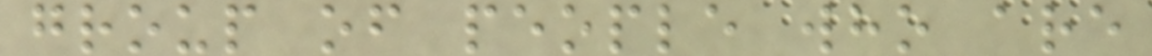group of people who are
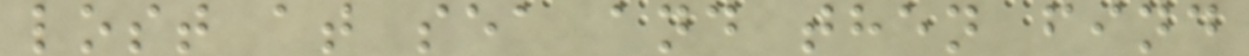lost at sea and then find
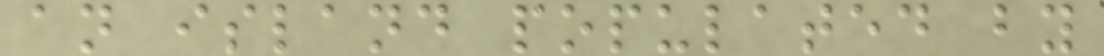an island populated by
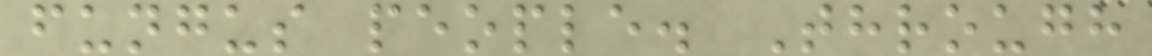fungus people. Through
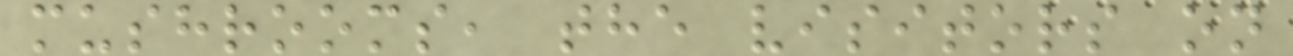mushrooms, the visitors on
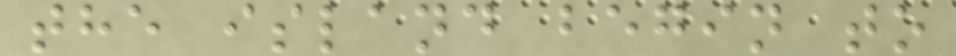the island begin to
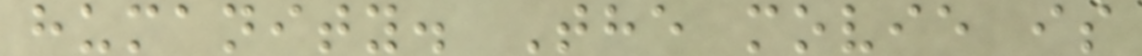humanity. The movie is
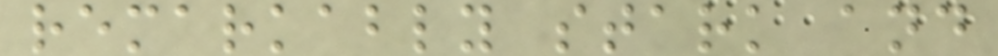remarkably stark and
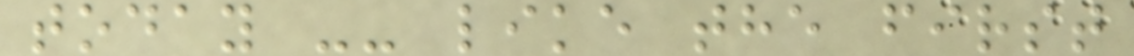today -- like the first
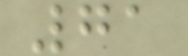71
